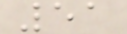51
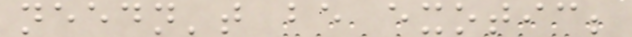needn't be exotic;
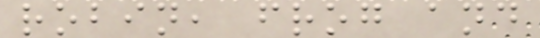robin, frog and
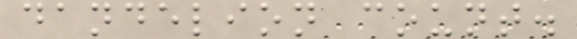dandelion count.
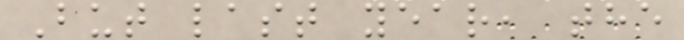But last year, the
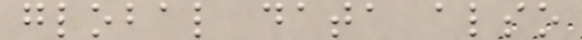global data also
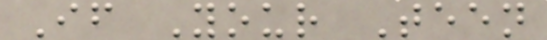If Your Teen
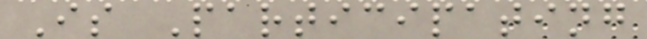Is Participating
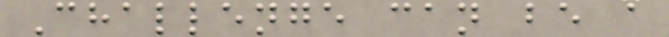Challenge can be a
